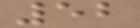52
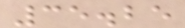35.25
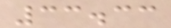33.33
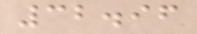32.96
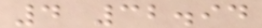4 32.94
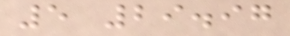5 29.97
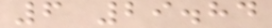6 29.84
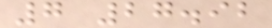7 27.92
